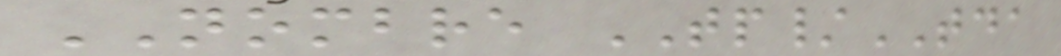NOMBRE TP/TDA
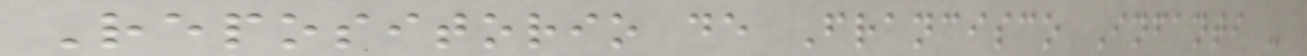Repositorio de Francisco Infanti -
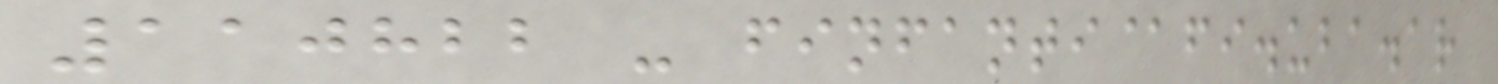110822 - finfanti@fi.uba.ar
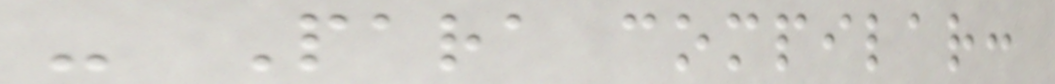- Para compilar:
